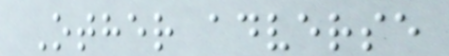Other adverse
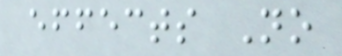effects No
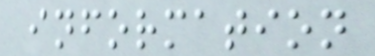information
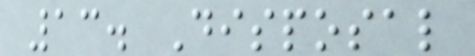13. Disposal
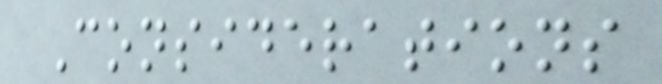Considerations
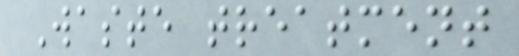Waste treatment
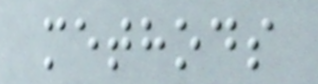methods
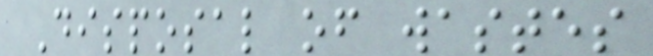Disposal of wastes
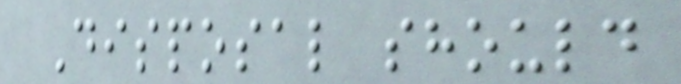Disposal should
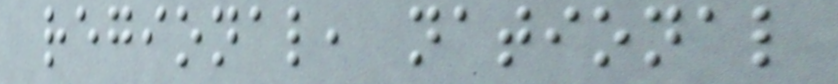regional, national
